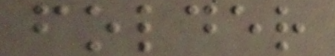folder
